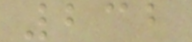232
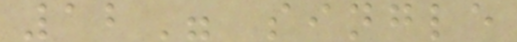12" single
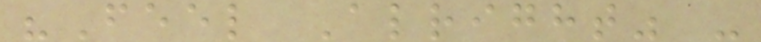"Feel Alright" -
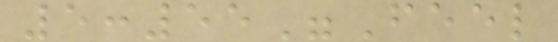5:55"Feel
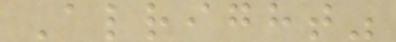Alright"
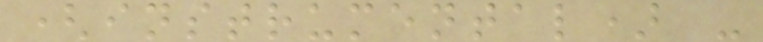(instrumental) -
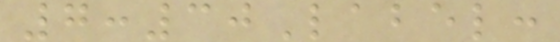7:30Label:
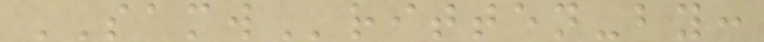SAMWritten-by:
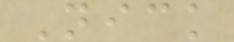Nick
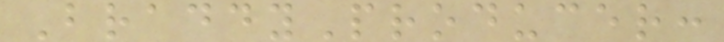BraddyProducer:
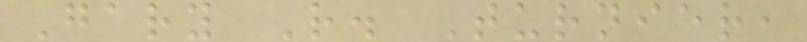Gary R. Turnier,
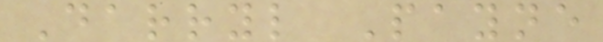Darryl Payne
